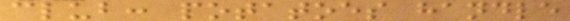club: potatoes handle
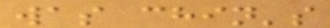was chin's
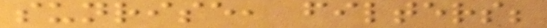sunrise, filters;
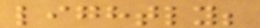lightly;
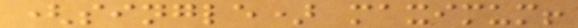(single) maximum!
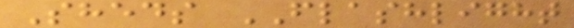Sheds FLASHLIGHT
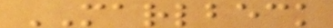MARLBECK
